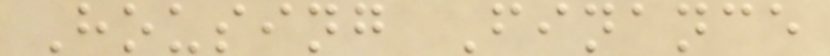Housing Finance
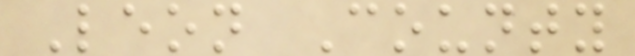Leon County
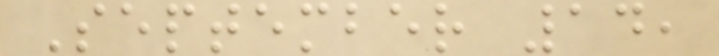September 14,
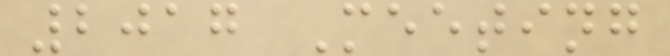2017 Meeting
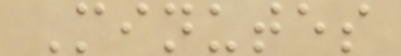Minutes
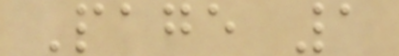Page 1
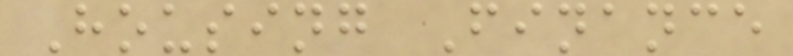Housing Finance
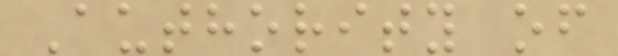Authority of
